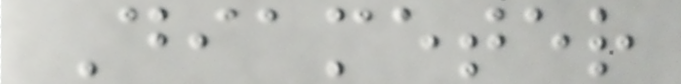Diameter
